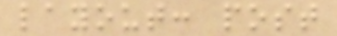layout: post
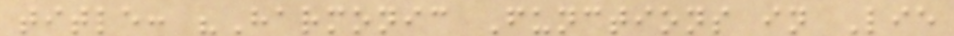title: "Harmonic Functions in Lie
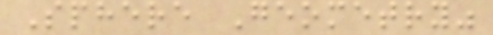Sphere Geometry"
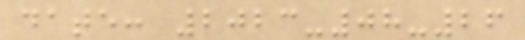date: 2023-08-26
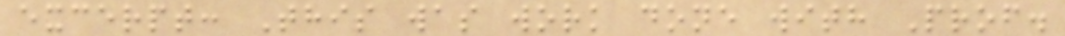excerpt: This was work done with Prof.
